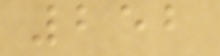252
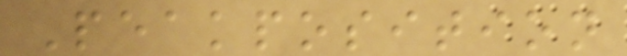Peakposition
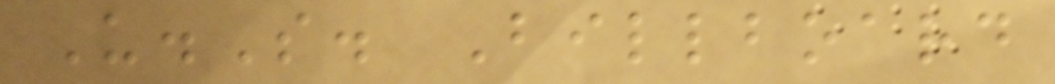U.S. Billboard
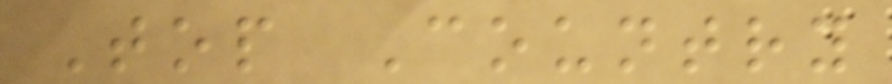Top Country
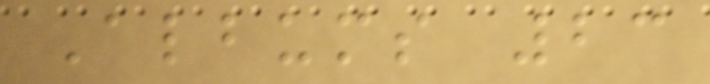Albums 23
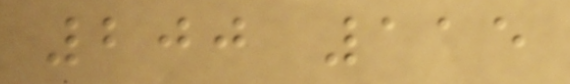200 115
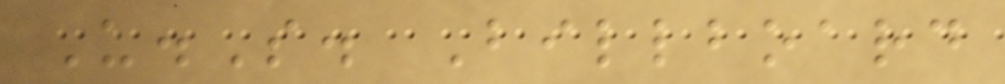U.S. Billboard
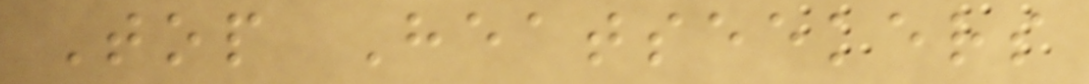Top Heatseekers
